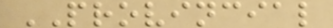PROVINCIAL
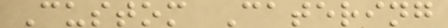Custom Catering
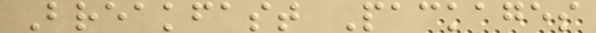Breakfast Packages
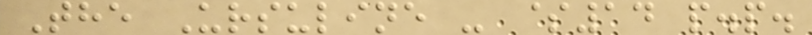The Ursuline - $14 p.p.
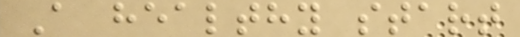A healthy start
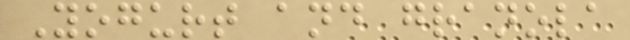Yogurt and granola
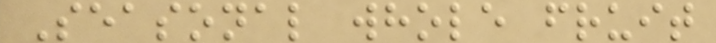Seasonal whole fruit
